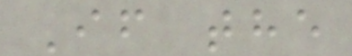If the
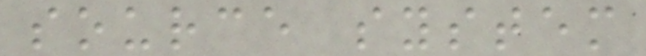source system
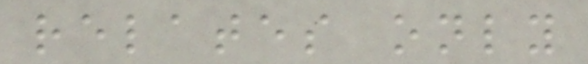relates only
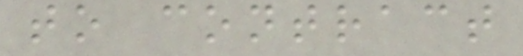to contract
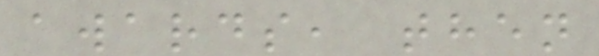awards, then
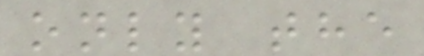only the
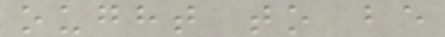ought to be
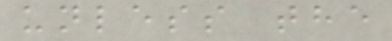unless the
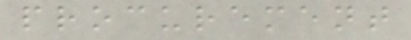procurement
